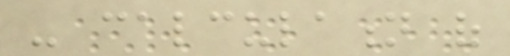- calculation of
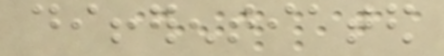differentiated
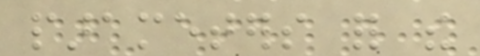parameters for the
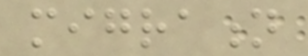migration
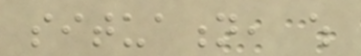situation, which
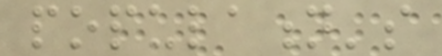population's
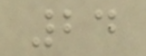24
